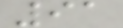91
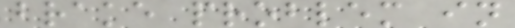brake problem in
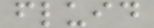fluid
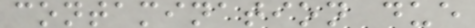contamination due
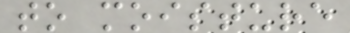to moisture
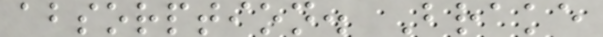absorption. Brake
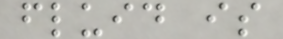fluid is
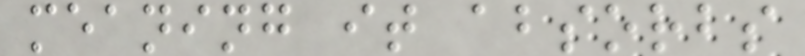meaning it absorbs
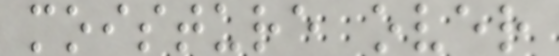moisture over
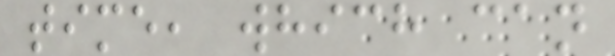time, which can
